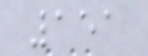151
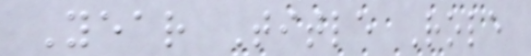Year Title Role
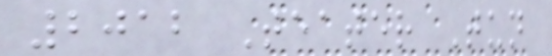2012 Teater Tun
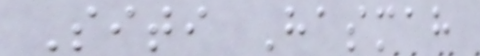Siti Hasmah
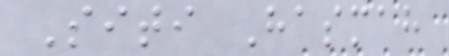Siti Hasmah
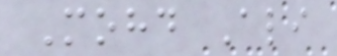Mohd Ali
